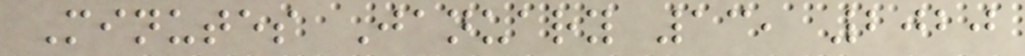Minutes January 13, 2020
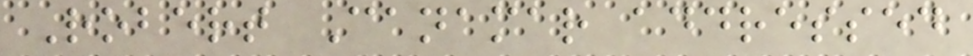Robert Canamar addressed
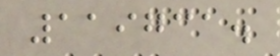119731.
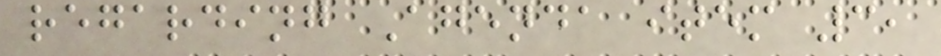regarding Agenda item 3,
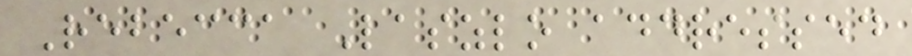Rebecca Laszlo addressed
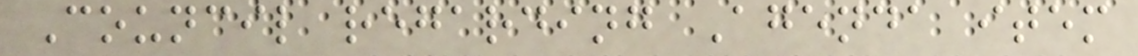Council regarding Agenda item
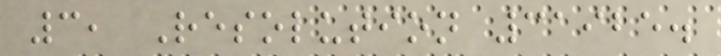3, Resolution 31925.
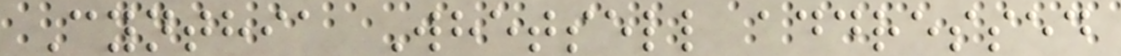Cynthia Whetsell addressed
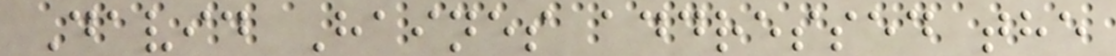David Haines addressed the
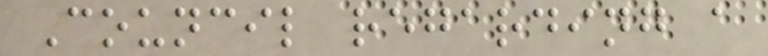Council regarding a
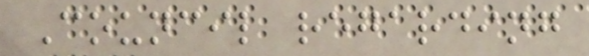Council regarding
